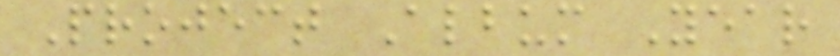Project Album Year
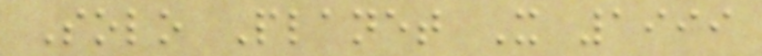Solo Planet X 1999
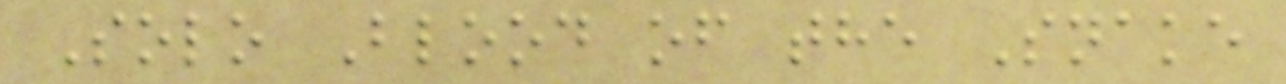Solo Blood of the Snake
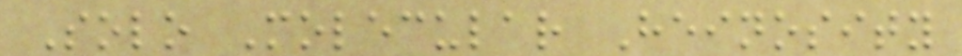Solo Molecular Heinosity
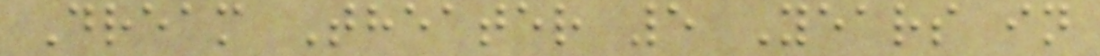Dream Theater 5 Years in
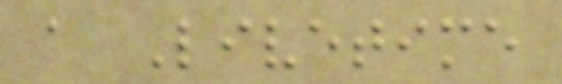a Livetime
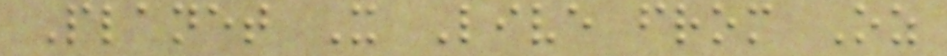Planet X Live from Oz
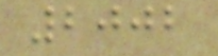2002
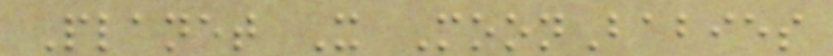Planet X MoonBabies
